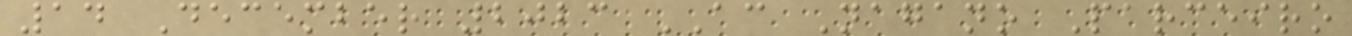14 December 2023 AC Nagano Parceiro
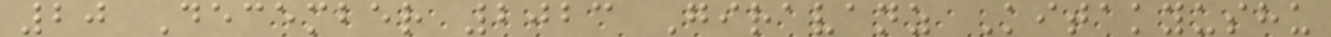20 December 2023 Giravanz Kitakyushu
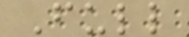Full
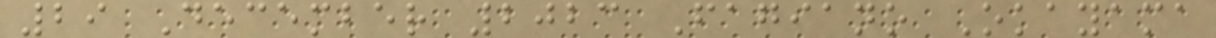29 December 2023 Fagiano Okayama
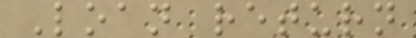Loan return
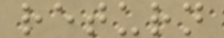return
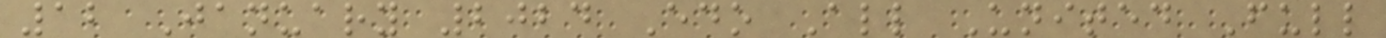12 January 2024 Edo All United Full
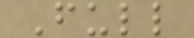Full
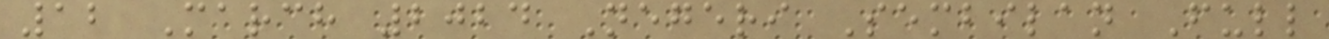12 March 2024 Negeri Sembilan Full
